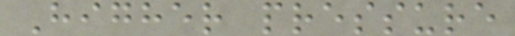Higher pressure
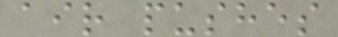air pushes
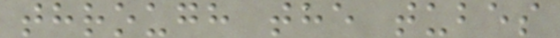through the tubes
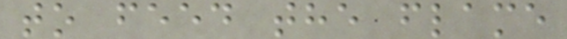to feed the flame
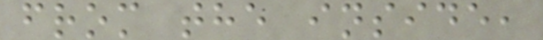from the inside,
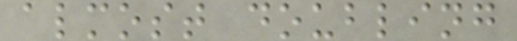almost doubling
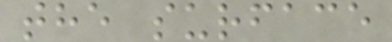the surface
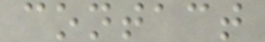contact
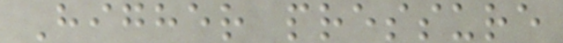Higher pressure
